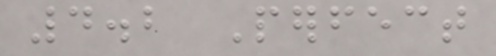4.2 Perfect
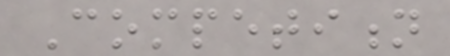Competition
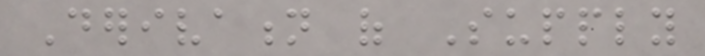Derivation of Supply
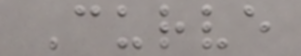Curve
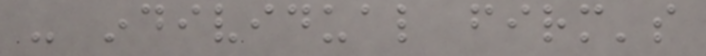- individual firm's
